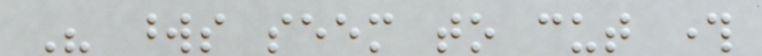His words seem to cut through
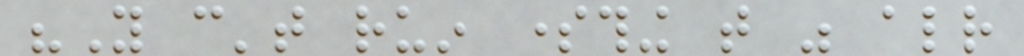"You can't ruin something that was already
